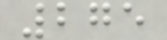275
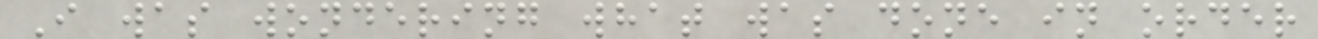I was wondering what was done in order
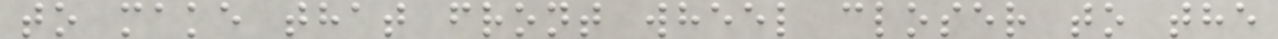to make that front wheel closer to the
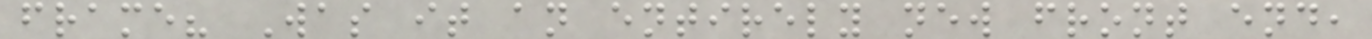frame? Was it an entirely new front end,
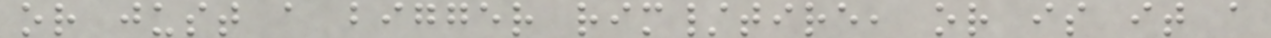or just a bigger rim/tire, or is it a
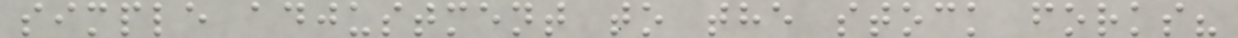simple adjustment to the stock forks?
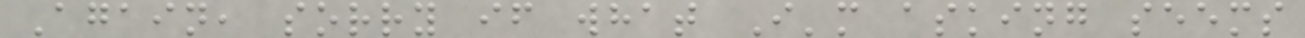Again, sorry if what I'm asking seems
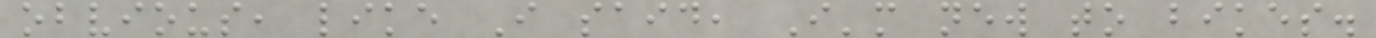obvious, like I said, I'm new to bikes.
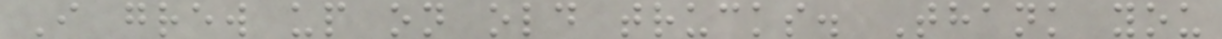I grew up on old trucks. Thank you
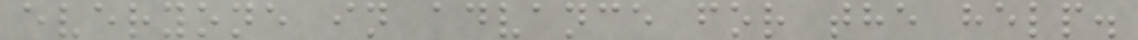everyone in advance for the help.
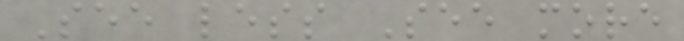See less See more
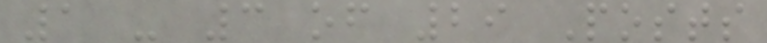1 - 3 of 29 Posts
